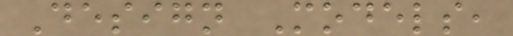Design Models,
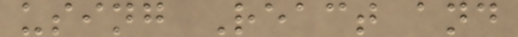using React and
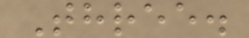Three.
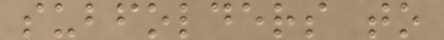subfolders to
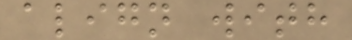align with
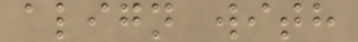align with
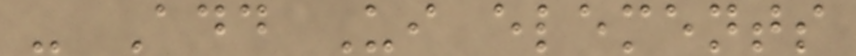- Add Ui elements
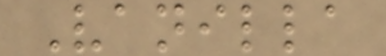Vanilla
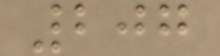207
